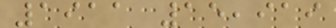1911 15,919
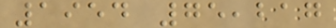1954 75,217
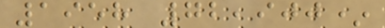1958 72,900*
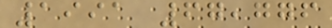1991 67,776
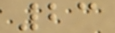23
